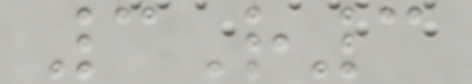3R3
